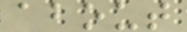about
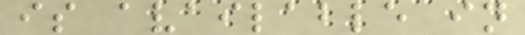is available in
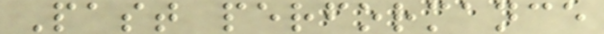Past performance
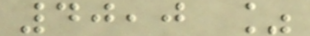40,0 %
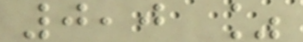0,0 %
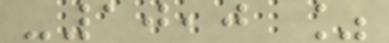-10,0 %
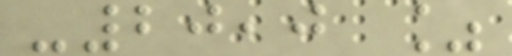-20,0 %
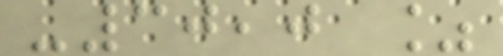-30,0 %
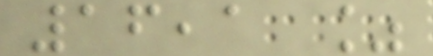16,1 %
